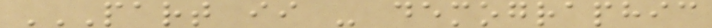PART II - DEMOGRAPHIC
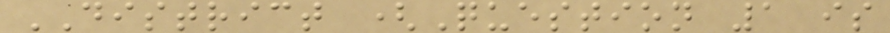DISTRICT (Question 1 is
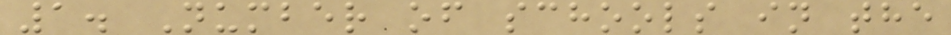1. Number of schools in the
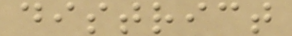district
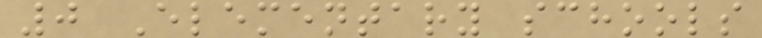0 Elementary schools
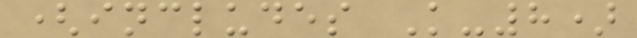(includes K-8)
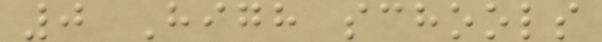0 High schools
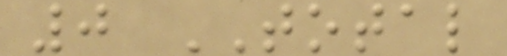0 TOTAL
